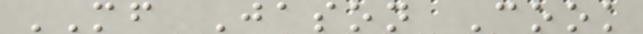MF Jason Cook
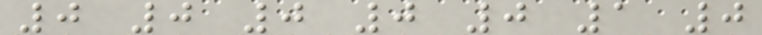0 0 0 0 0 1 0
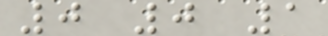0 0 1
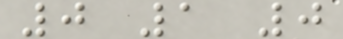0 1 0
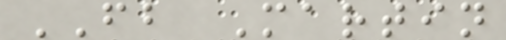FB Martin
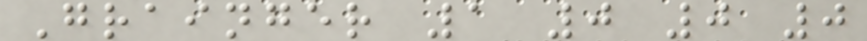Grainger 1 0 0 0
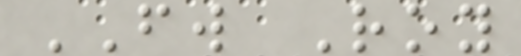FW Roy
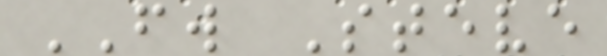FW Steve
